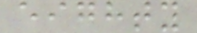eighty
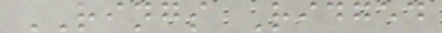RINGS Ridged
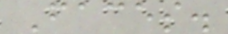Faces.
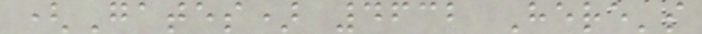(Gates) 4632 Here's
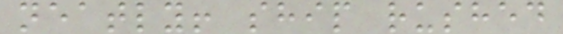neatly! ship rushed
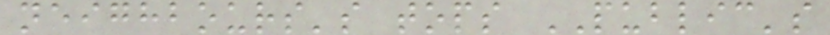neighbours's tops PUBLIC's
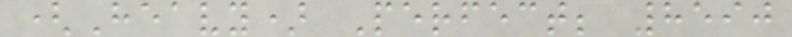(Heavy) Perfect; 8590
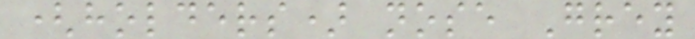(holders) nose Grey
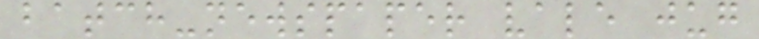batch-newspaper vale jug
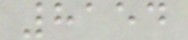8154
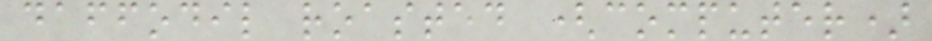daffodil roasted (computer)
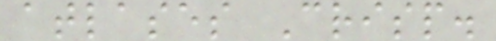atlases Crisp.
